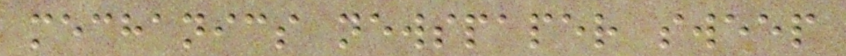mechanics newspaper sweep
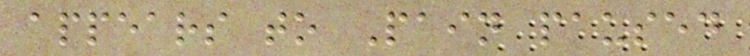appears to Pain paused
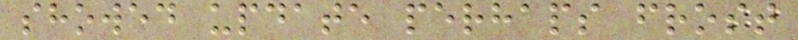showed update perhaps frost
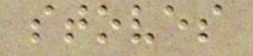stoves
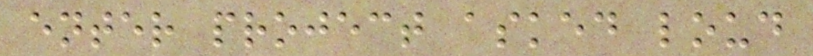enter project asked loud
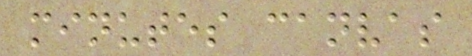minutes canvas
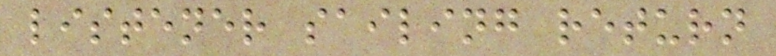listener sailing return
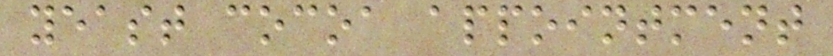yeast cocoa appointment
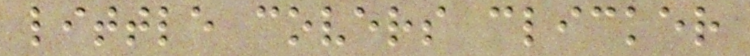little covers clicker
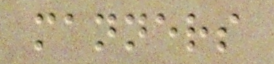manners
